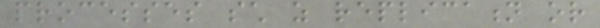processes such as replication or
